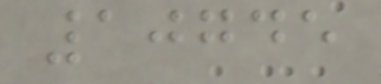10745
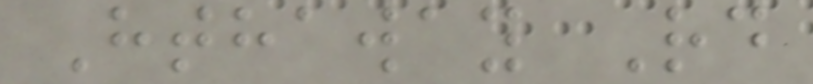Hthaway Rd
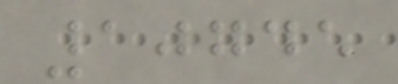10745
